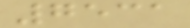7531
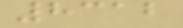8312
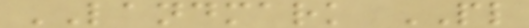LANDMARK PL
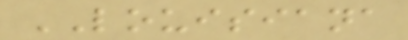LOUISIANA
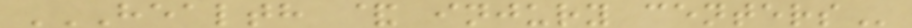HEALTH & INJURY CENTERS
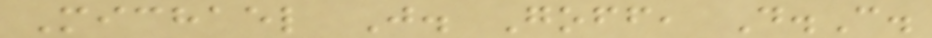Michael J. Goff, D.C.
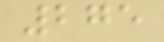275
